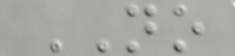NO
